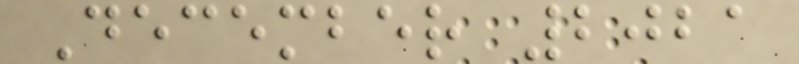December 2021
